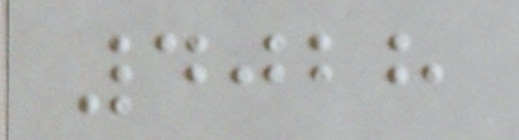4028
